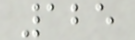125
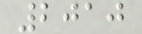2010
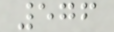576
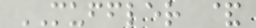MUFFLER &
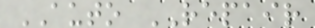AUTO REPAIR
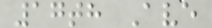17th Ave
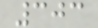303
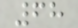68
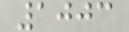1003
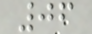06
